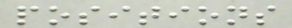positions
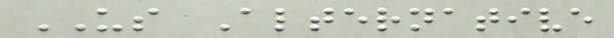US Alternative
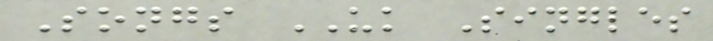Songs UK Singles
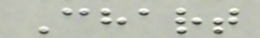Chart
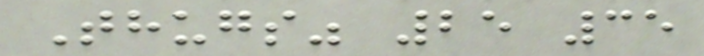Thugs" 25 35
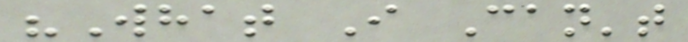"What I Can't
